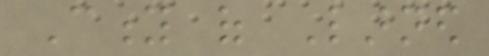City of Larned
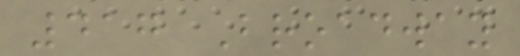417 Broadway
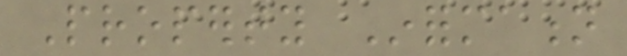Property Information
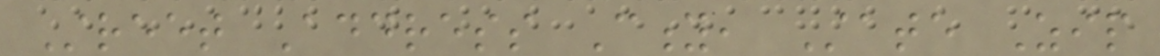Street Address City, State Zip
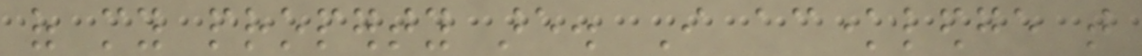of my property are. I acknowledge that
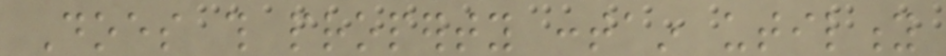Does this property contain utility
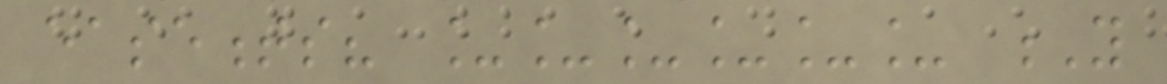easements? ______ Y
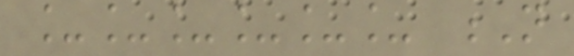______ N
